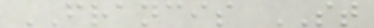FRANCIS ST
